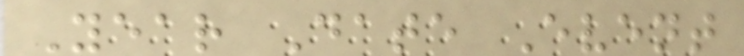Year Date Event
